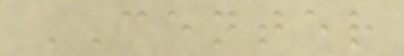CENTER
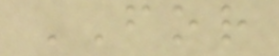FOR
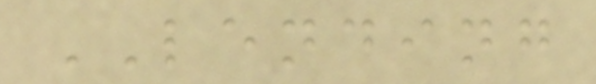LENDING
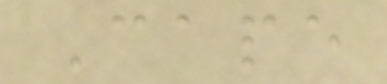Cape
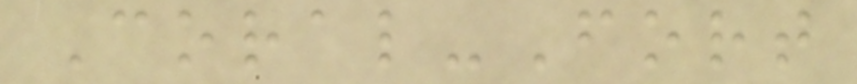Coral-Fort
